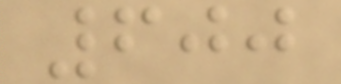600
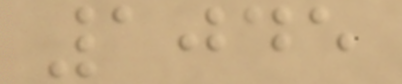1045
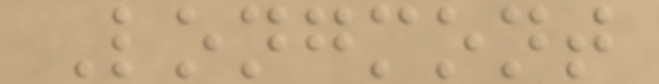Longmont
